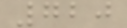720
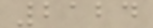2124
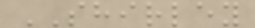SHIRLEY
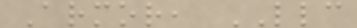Armor, LLC
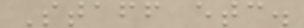Staff etc.
